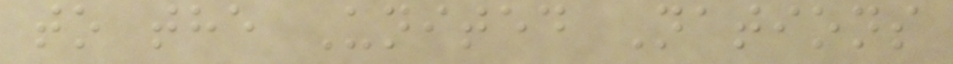to the United Nations
